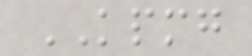KPMG
